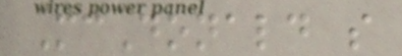McDonald s
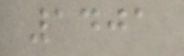1401
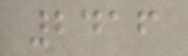2416
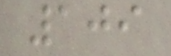109
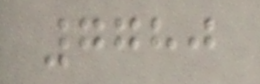7780
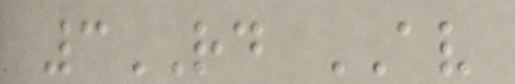3RD AV
